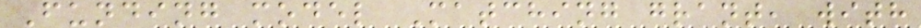Funding model Matching grant, with
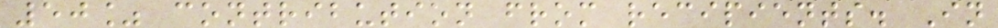50% contribution from recipients. In
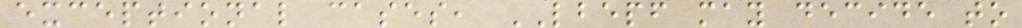exceptional cases, LBEPF may decide to
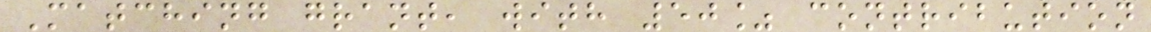Matching grant, with 50% contribution
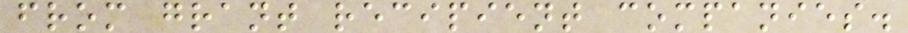from grant recipient companies.
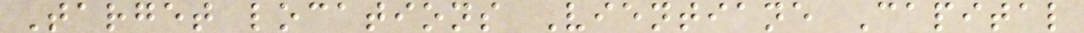Target locations Vientiane Capital
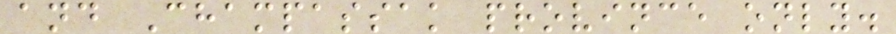and Champassak province only.
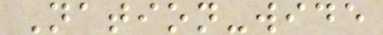Nation-wide
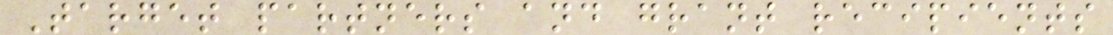Target partners and grant recipients
